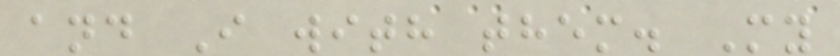and I with them. My
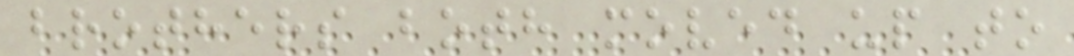brothers both moved up to
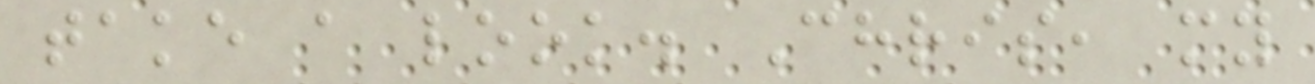take a look. Chris, my
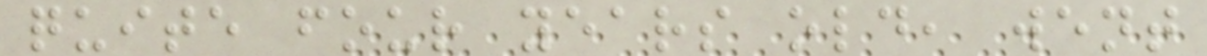quite four years old, went
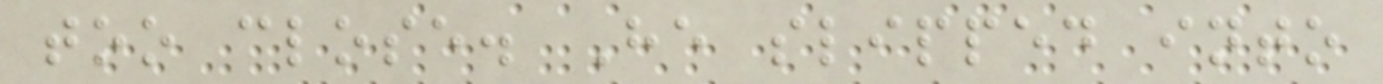too close. He slipped into
